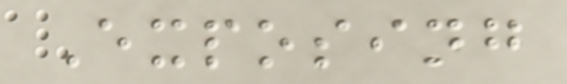Exposing
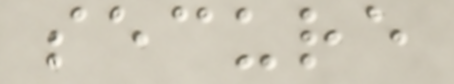secure
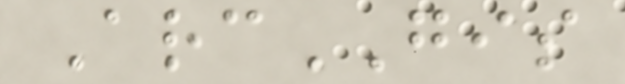ArcGIS
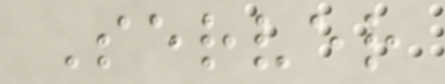Server
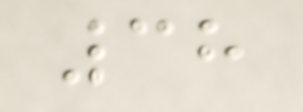38
